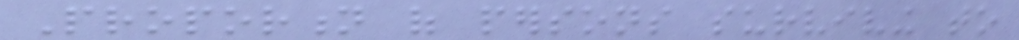Proportion of persons surviving to
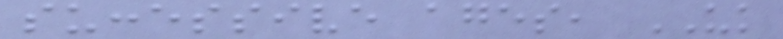successive ages, UK
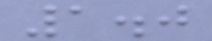1.0
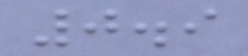0.9
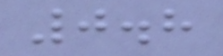0.8
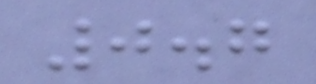0.7
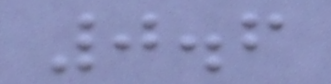0.6
